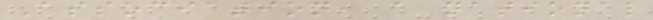Association, a national
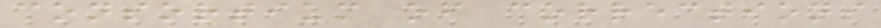consortium of corrections
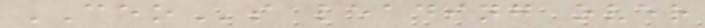CEOs leading over
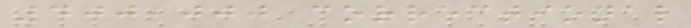400,000 correctional
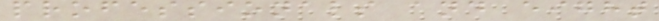professionals and eight
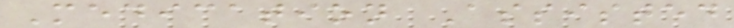Medication Assisted
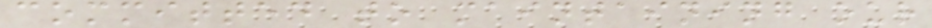committed to maintaining our
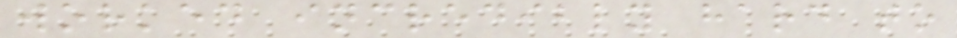worked incredibly hard to
